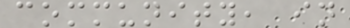community, in
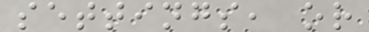settings, or
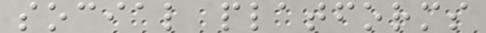social platforms
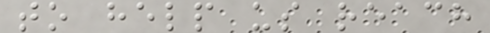to help us reach
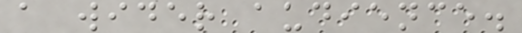a wider audience.
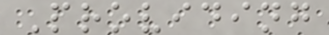Providing
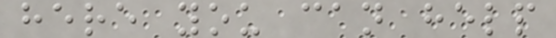here you can help
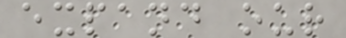expand our
